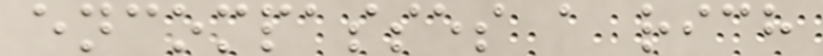encompasses a rich
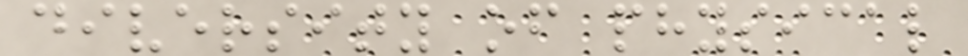diversity of physical
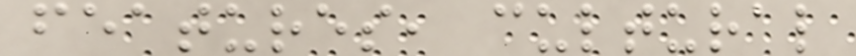features, cultural
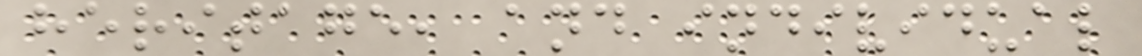heritage, and individual
